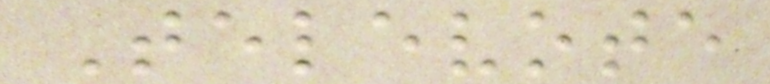Televote
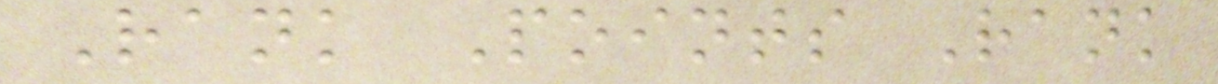Rank Points Rank
